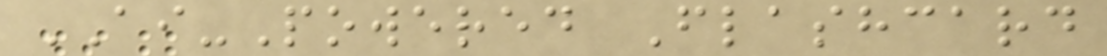AI-Powered Flashcard
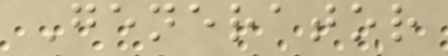Generator
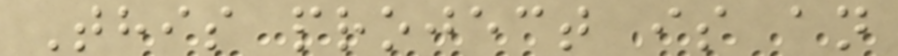This project is an
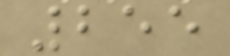255
